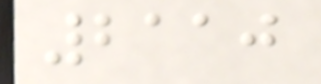2110
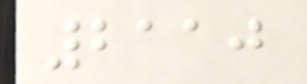2110
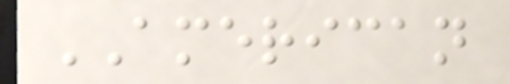AMERICAN
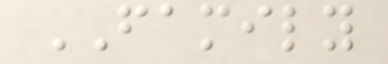FAMILY
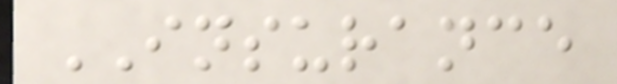INSURANCE
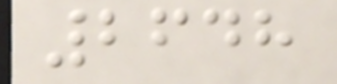2648
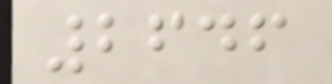2646
